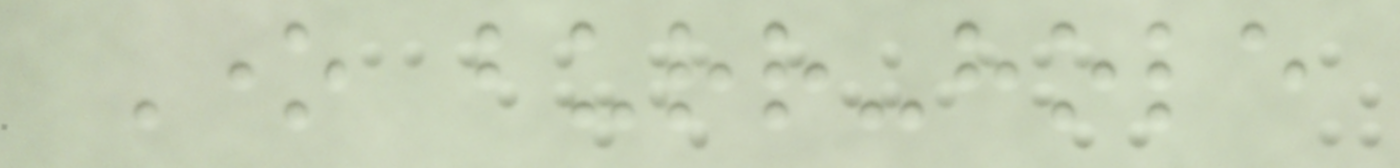One burr-hole
